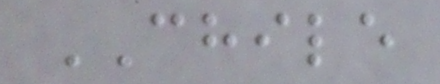CHILE
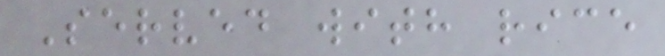Served with rice
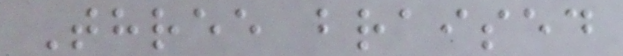Three braised
